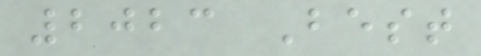2023 Best
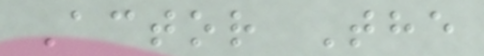Actor The
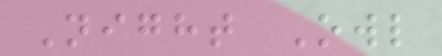Night Owl
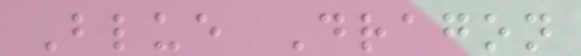Blue Dragon
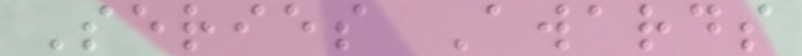Series Awards
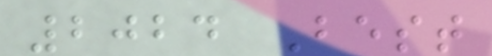2024 Best
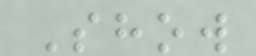Show
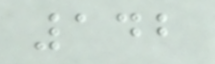142
